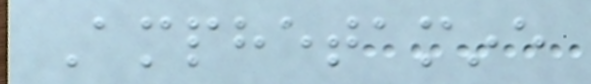Amphetamine
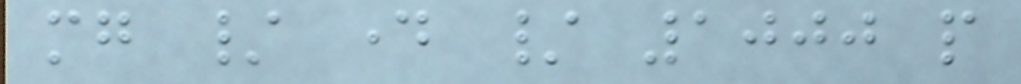mg / day / 1000 people
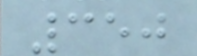350
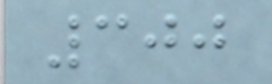300
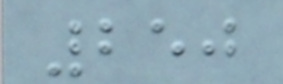250
